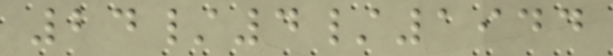24/4/1944
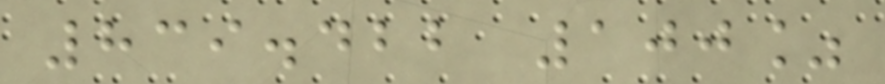839.422 100%
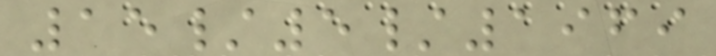15/5/1969
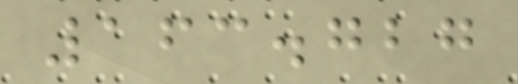163.727
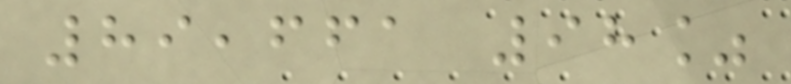89,661 98%
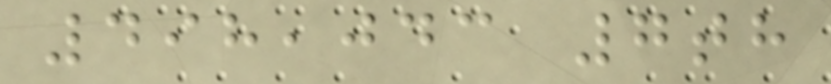498,043 7th
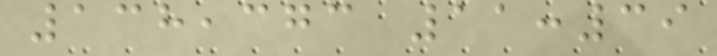138,373 11:39
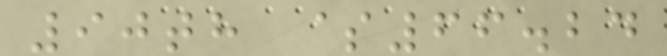90th $66.24
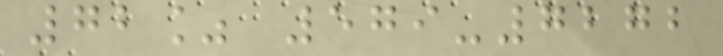72% 579-7272
